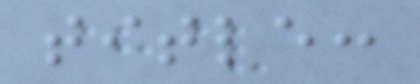title:
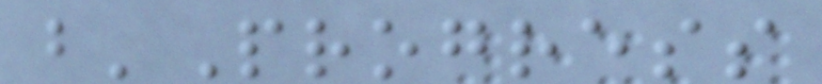b'Progress
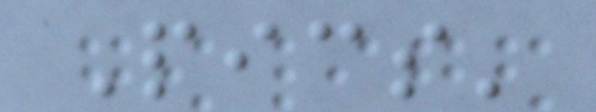Pics'
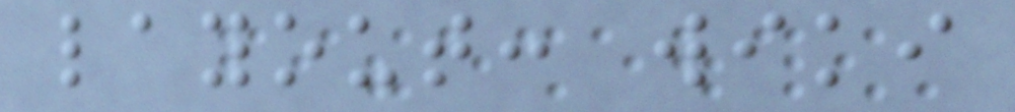layout: wiki
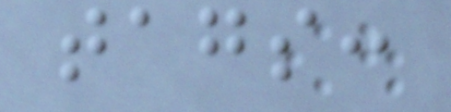tags:
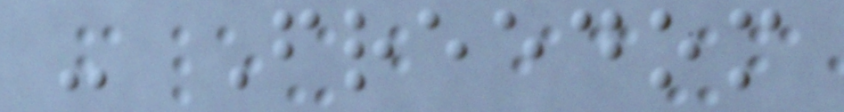- Freedom
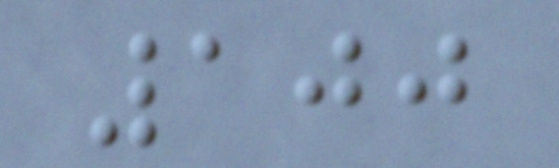100
